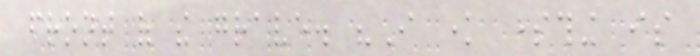front of the grave. "I know something is
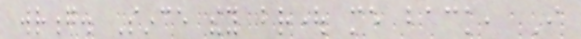wrong. Since they brought me back, I
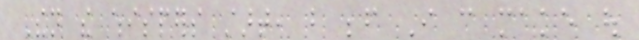Then the whispers start, but before I can make out
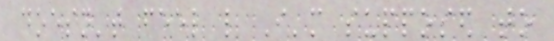doesn't feel like I'm supposed to
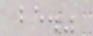be."
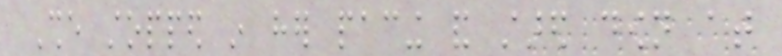She stopped in her pacing and stared down at
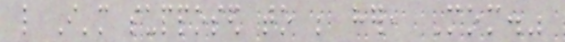like I'm supposed to be her, Mom."
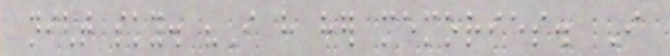night sky. "I have her memories. I
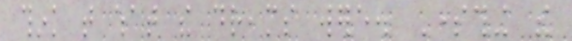think that what the dreams were. Something the
